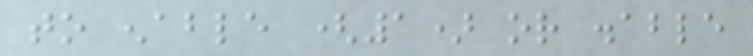to enable (1) or disable
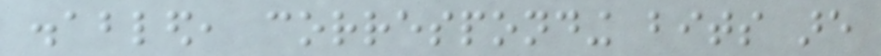disabled, corresponding bits are
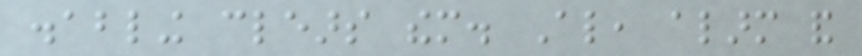disabling clears them. Also, alarm and
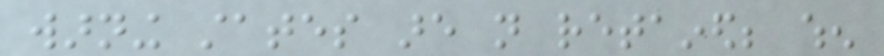warning states are not retained; when
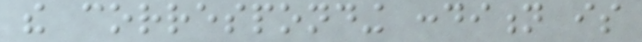the corresponding condition is
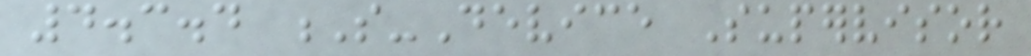4.3.4 S-Device Supervisor
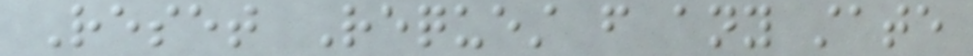Reset Request from any state
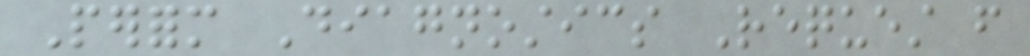Perform Diagnostics Request from
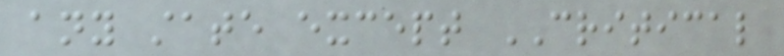any state except CRITICAL
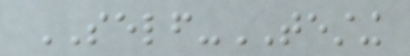SELF-TESTING
